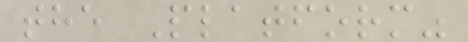the Platform"
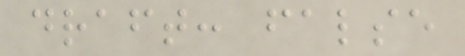draft: false
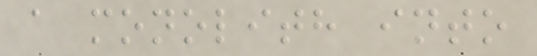a monolith into
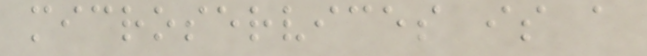microservices is a
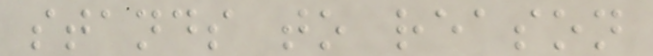stands to reason
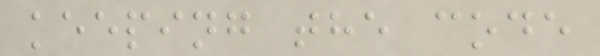keeping the code
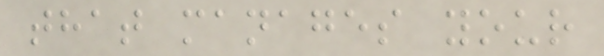that manages your
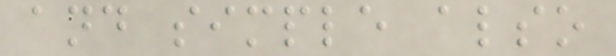and simple also
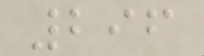296
